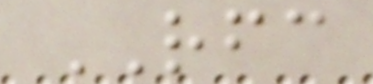RFC
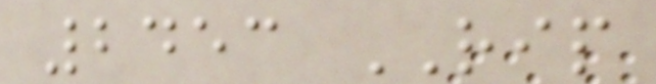2453 RIP
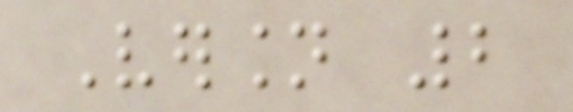Version 2
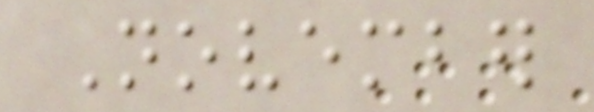November
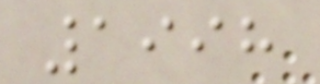1998
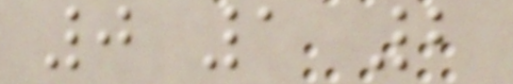0 1 2
